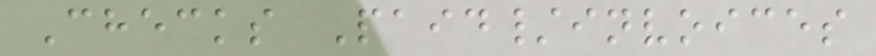Checks Paid/invoices
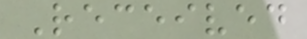Received
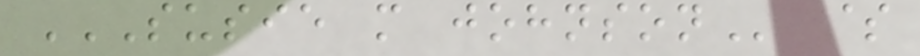SUSIE M JOHNSON $
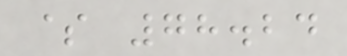$ 78.24
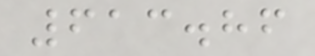613.86
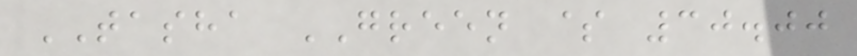TASHA GREEN $ 30.00
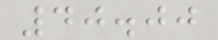40.00
